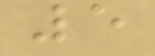5
